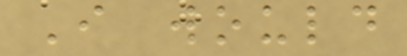I would
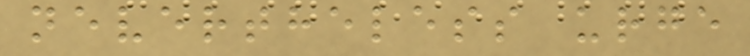nevertheless urge
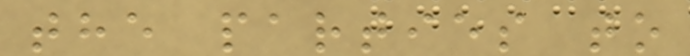the parties to
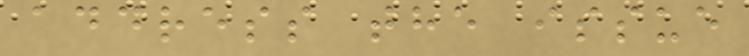address the issue
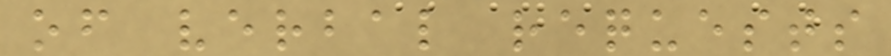of verbal requests
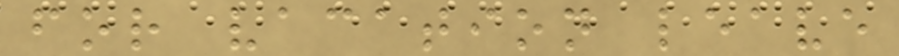for vacation leave
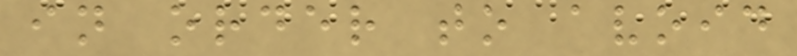in order to avoid
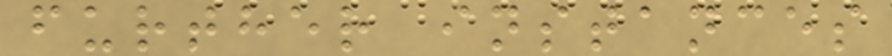further instances
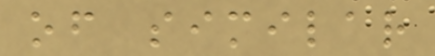of similar
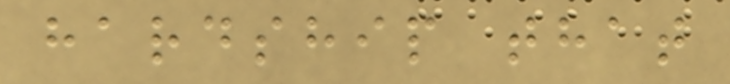hardship that
